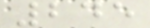245
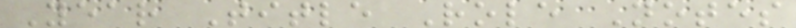Year Title Role Notes
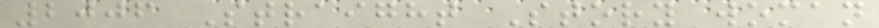2006 Straight Story woman
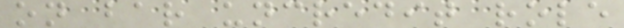on bar uncredit role
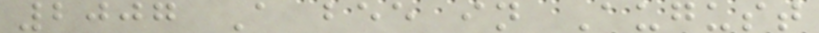2007 A bee in August
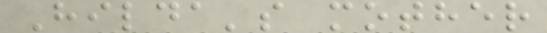Hilda's mother
